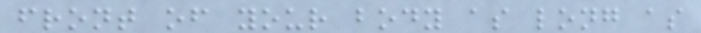front of your body as long as
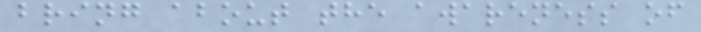bring about the awareness of
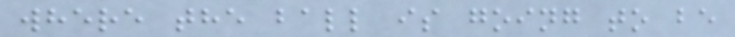where the ball is going to be
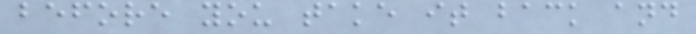before you take it back and
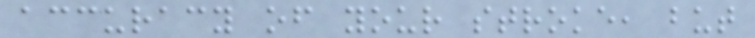accuracy of your stroke, but
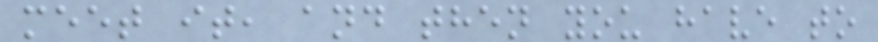meet it, and then you have to
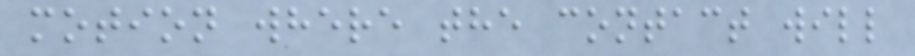motion where the contact will
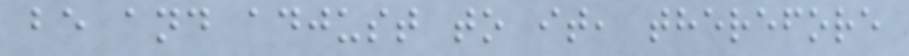be and adjust to it, therefore
